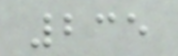235
